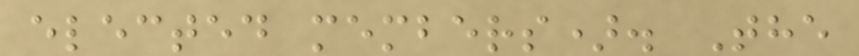elected members). The
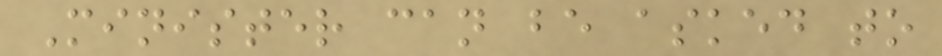Minister can be asked to
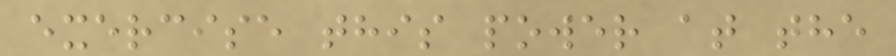exercise this power at the
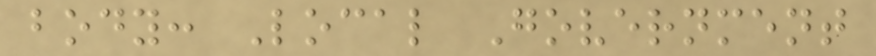body: Local Government
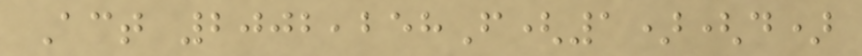Act 2002,258F(1)(d)
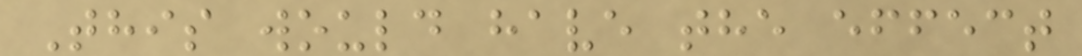This would have the effect
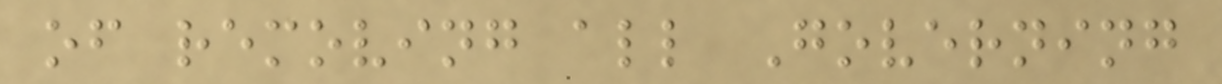of removing all Governing
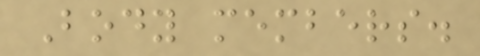Body members.
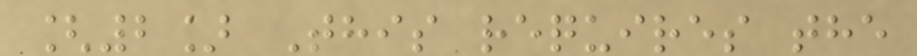[2] This requires the
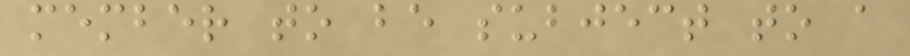member to be subject to a
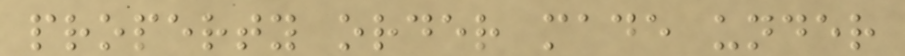property order made under
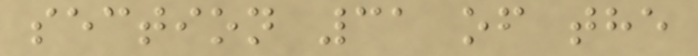section 31 of the
